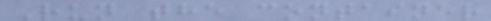Run the container
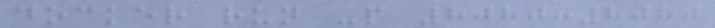docker run -p 8080:8080
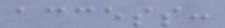access:
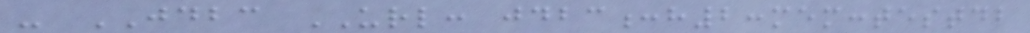- JDBC URL: jdbc:h2:mem:testdb
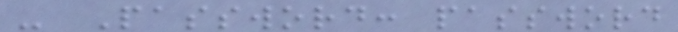- Password: password
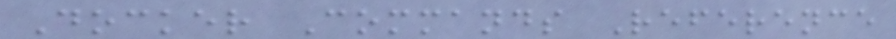Docker Commands Reference
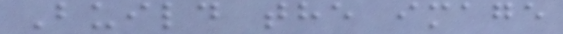Build the image
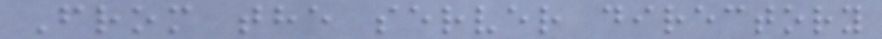From the server directory
